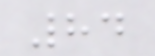84
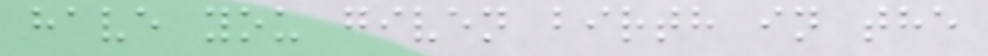have you given birth in the
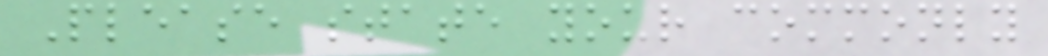Please state your commonly
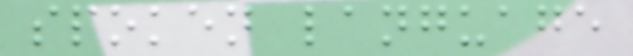spoken language
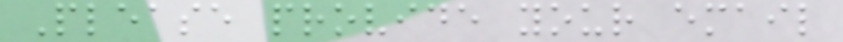Please provide your email
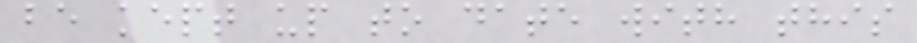be kept up to date with this
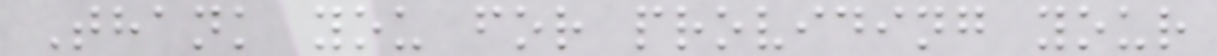Thank you for providing your
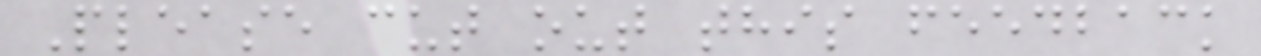Please cut out this feedback
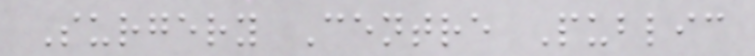Surgery Centre Public
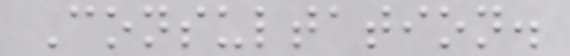Consultation.
